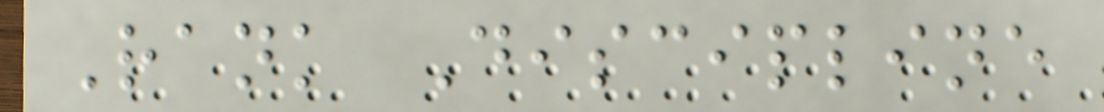Rank Discipline
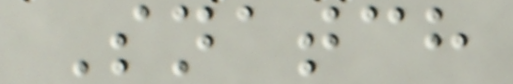Snatch
